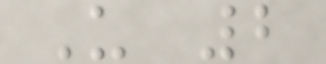U 2
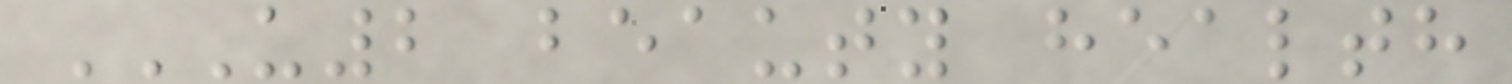U2 BEAUTY HEALTH
